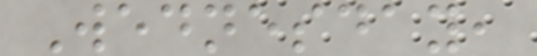Wednesday,
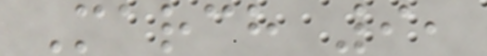March 9,
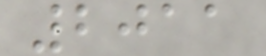2011
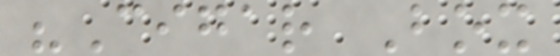"Cigar Box
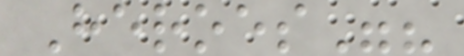Heroes"?
